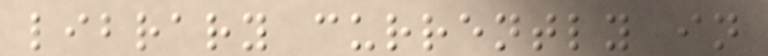library currently in
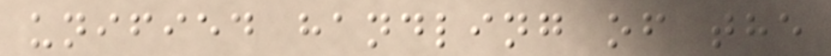unified handling of the
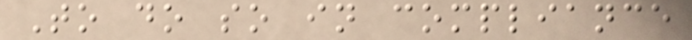To do so in compliance
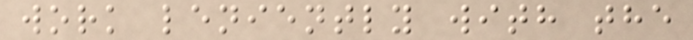work leniently with the
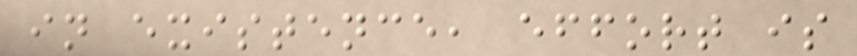in existence, effort is
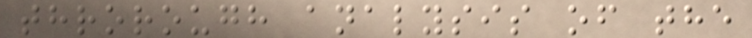throrough analysis of the
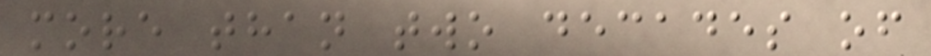more than two decades of
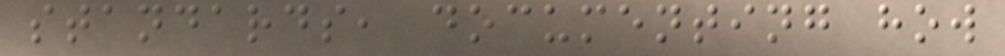standards, documenting how
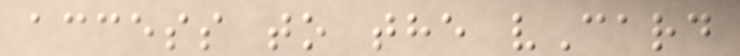access to the vCard
